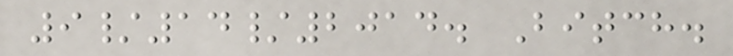9/14/2014. Bitch.
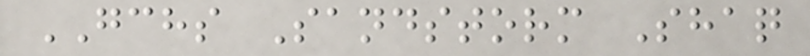GCHS Sandstorm Shaq
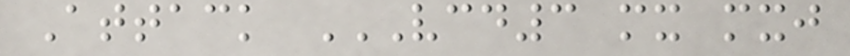Attack VCD3 MX MXJ
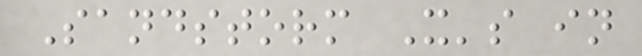Sandstorm X's in
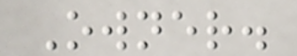Owner.
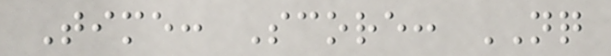Time: Score: NQ
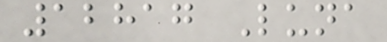12817 Luna
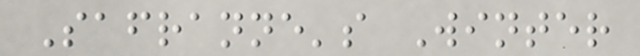Safranne's Winter
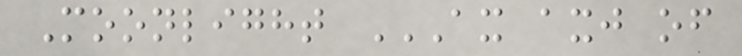Moonlight AX AXJ OF
